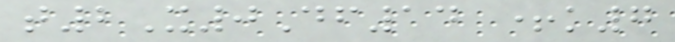t2X0Df14 +k7
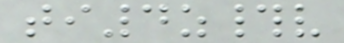ti4z#v
